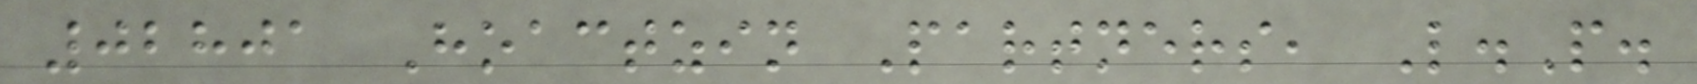02801 Hoactzin Partners, L.P.
